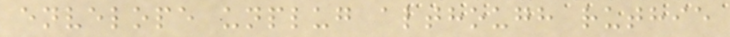envelope unplug although ruthie
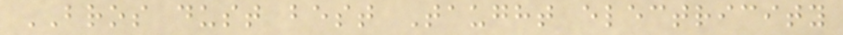BROS dust best Taught electricity
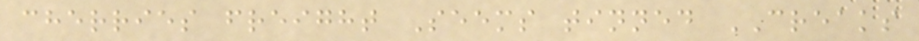cherries freight Seems tinned CREAKS
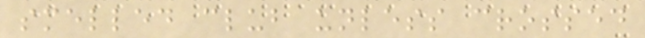smelled club unless crossed
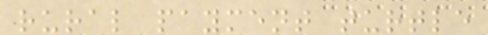rural payment turtle
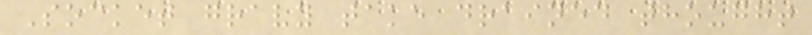Socket gravy take drained thought
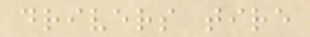drivers tire
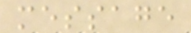message
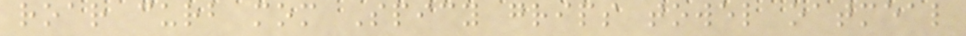roar curb mom Spicy grips towel oatmeal
